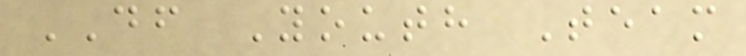DF Youth Team
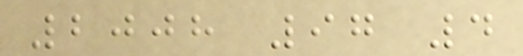2008 97 4
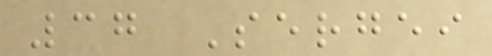37 Sergei
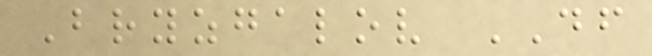Bryzgalov DF
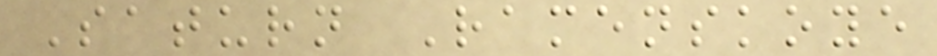Saturn Ramenskoye
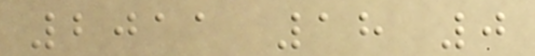2011 18 0
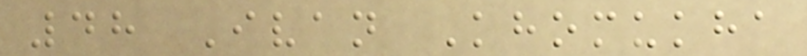48 Ivan Khomukha
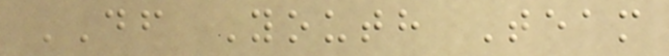DF Youth Team
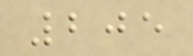205
